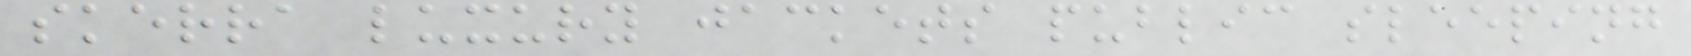skerra luxury jackets public sleeping
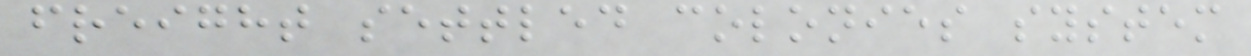freight settled colonies system
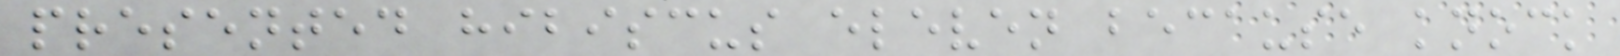presented hibiscus eleven because knock
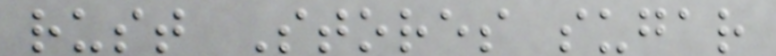rust Stores sugar
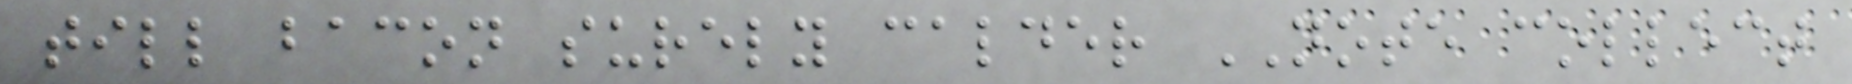till bacon surely calder NOTE collect
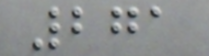271
